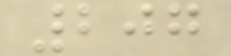207
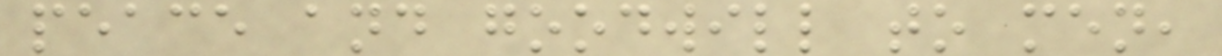peace and goodwill to men,
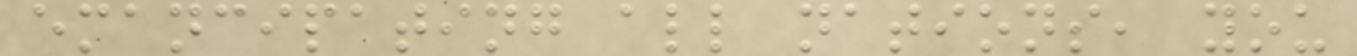emancipating all nations, you
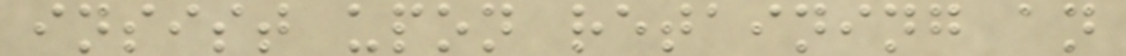insist upon retaining an
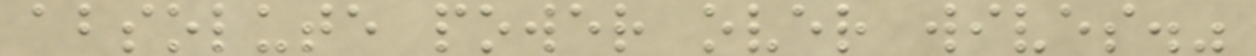absolute power over wives."
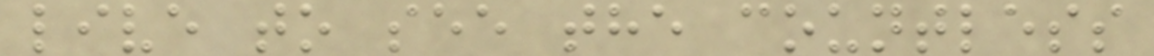live to see the countless
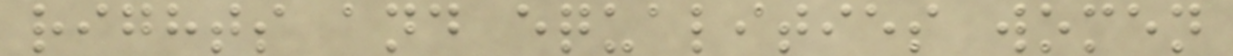rights and equalities women
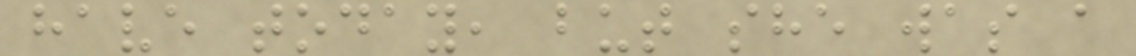have today, but she was a
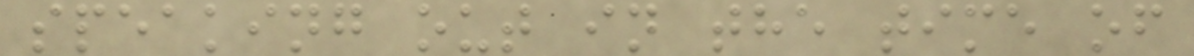speaking out in the time of
